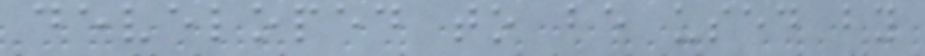developed to be used by
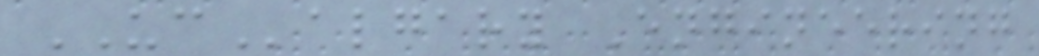UCalgary Engineering
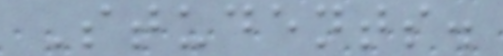Students.
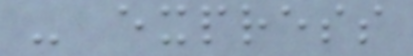- express
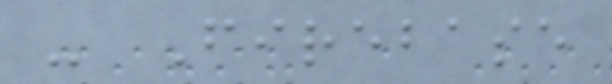- Firebase
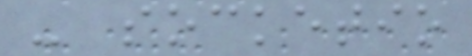- socketio
